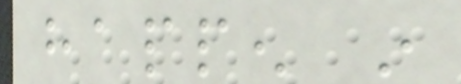happen in
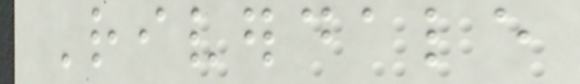Riverdale
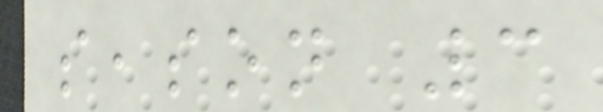season 3
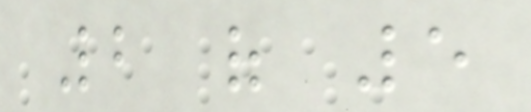2 of 5
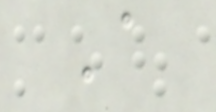A
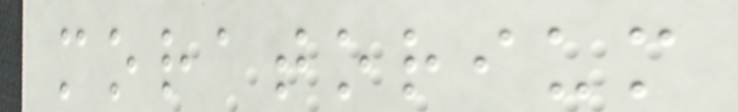moratorium
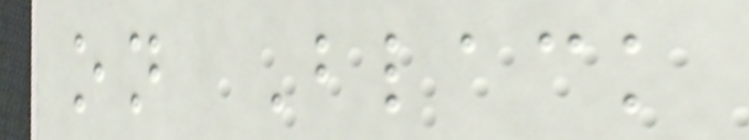on Black
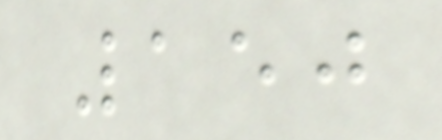150
